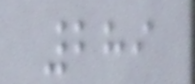289
